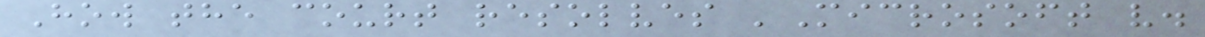How the court resolves 'Microsoft v.
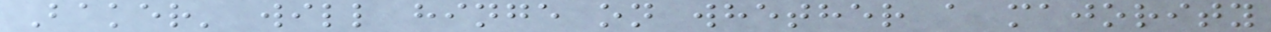Baker' will hinge on whether a majority
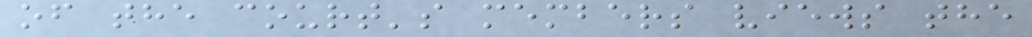of the court's members views the
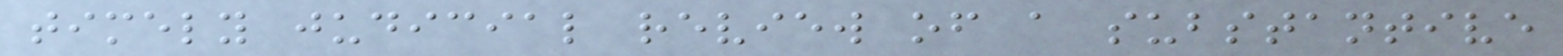timely judicial review of a substantive
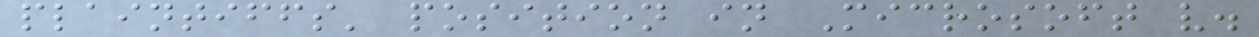plaintiffs' position in Microsoft v.
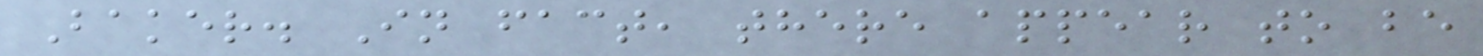Baker. In fact, there appear to be
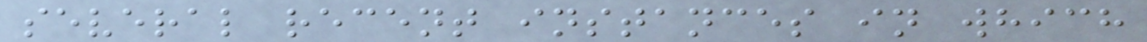several recent instances in which
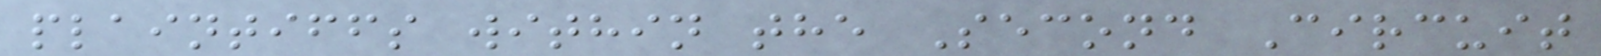plaintiffs within the Second Circuit
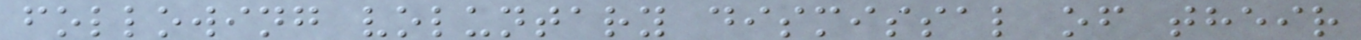following voluntary dismissal of their
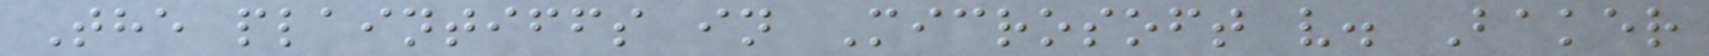The plaintiffs in Microsoft v. Baker
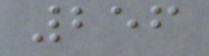256
